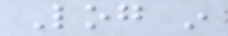Log in
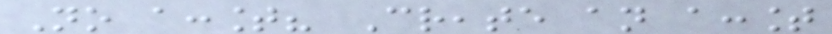No account? Create an account
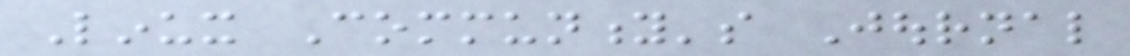Linux Community's Journal
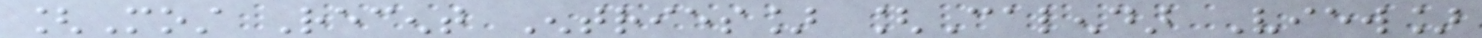[Most Recent Entries] [Calendar View]
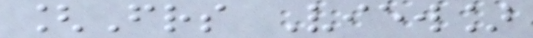[Friends View]
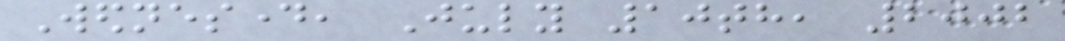Wednesday, July 10th, 2002
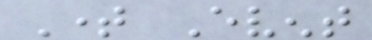Time Event
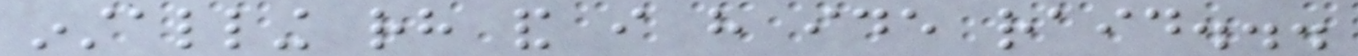installing rh and i have ide raid...
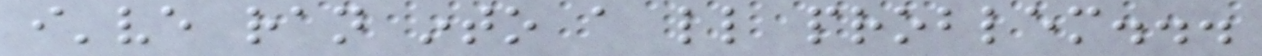i've ran into a little problem...
